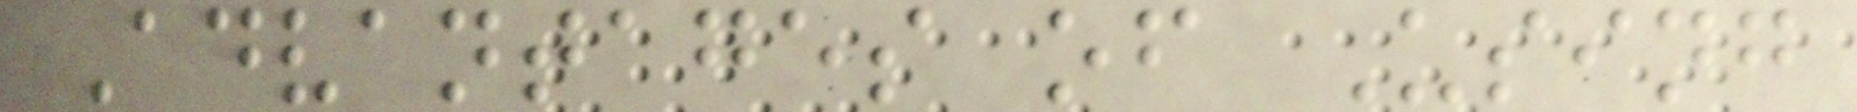Advantages of Using
